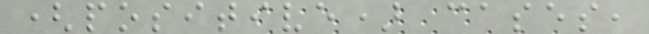(positive) cases,
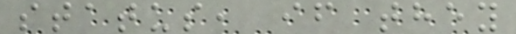status, if they
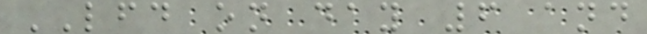LFD on day 6 and
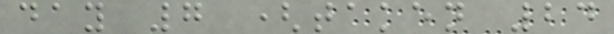day 7 (taken 24
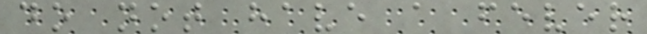do not have a fever
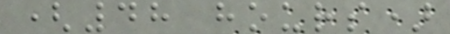(48 hours)
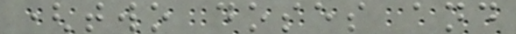(two doses and
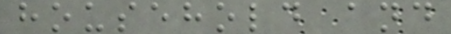household and
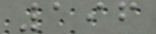196
